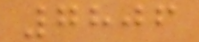7806
